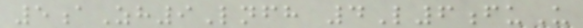5aZh9Lnfh 4L6fuU
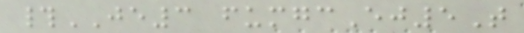#JE3 fumgcEj5T
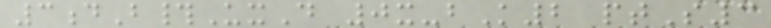3dB#UxD 0x-bK2 ptS3
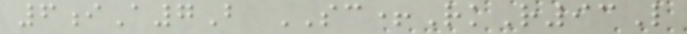6iA7B SC+RkR93L
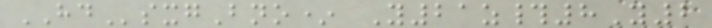HDsxgBno* Y21z#8Y2
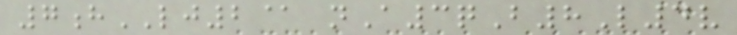7hLJ2@ nA3qB8L4v
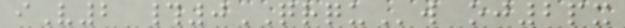iV2 #0QRQUw oj2px
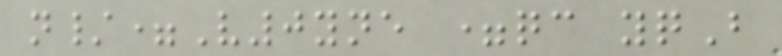n/=V0yne =qc yqB
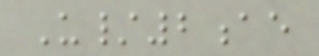U/2ae
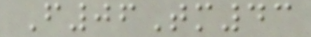F06Tm43
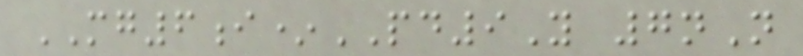MG6i*PD9Y 7nN
